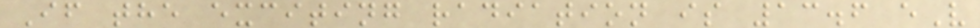If the exciting radiation is 13.6 eV
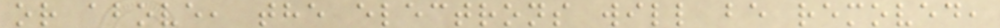or above, the electrons will be removed,
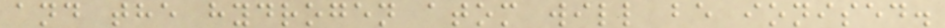and the hydrogen atom will be ionised.
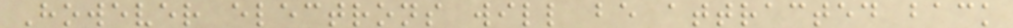However electrons will be attracted back
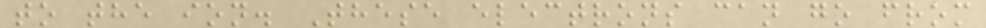to the ion. These electrons can go from
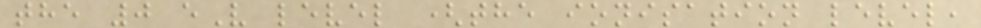the 0 eV level (the ionisation level,
